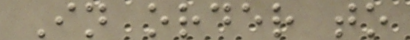In order to
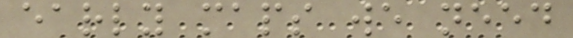early maps we need
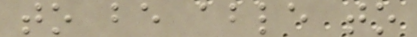to be able to
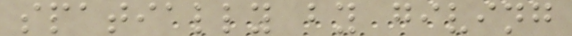spatially by giving
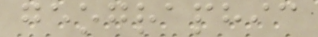geographic
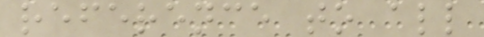reference to all
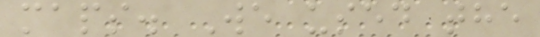maps. We used the
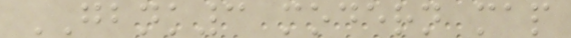GBNK3 modern map
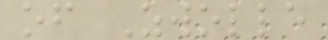of Zwolle
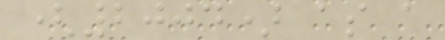(2004) as a
